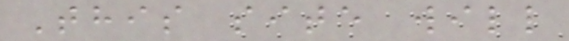This site will
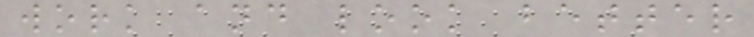work and look better
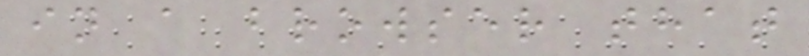in a browser that
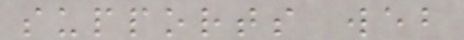supports web
